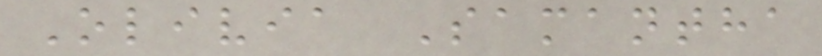Olivia Samantha
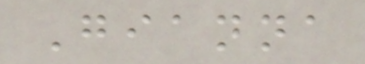Gianna
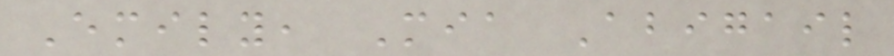Emily, Mia Abigail
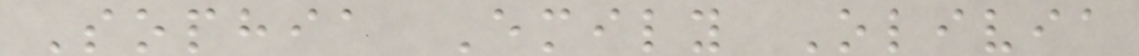Sophia Emily Olivia
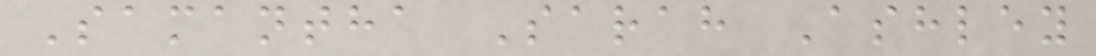Samantha Sarah Ashley
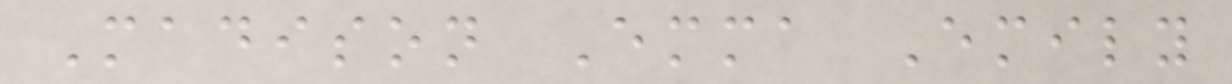Madison Emma Emily
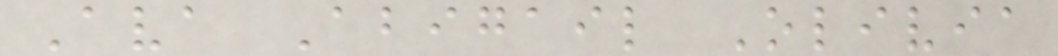Ava Abigail Olivia
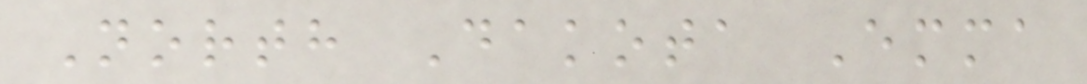North Dakota Emma
